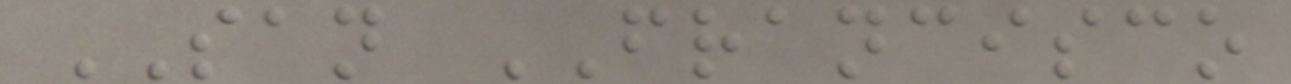SAN FRANCISCO
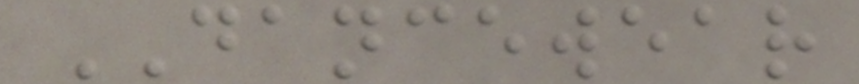DANCEWEAR
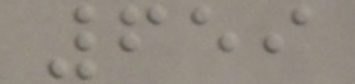659
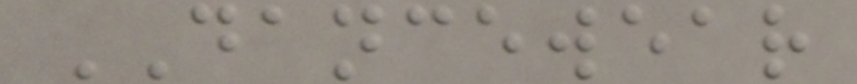DANCEWEAR
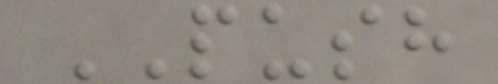PUSH
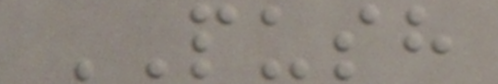PUSH
